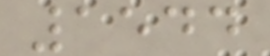1544
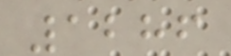1286
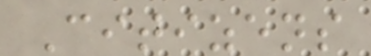Citizens
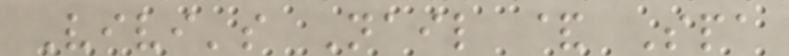Vivi's Nail & Spa
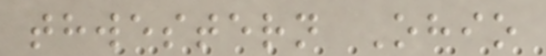thwestern Ohio
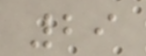29
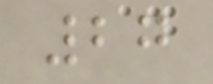27
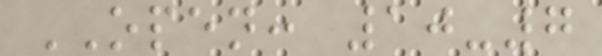OPEN: 10-7
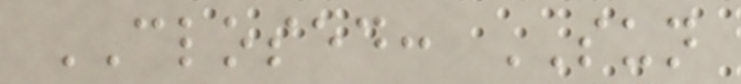CLOSED: SUN
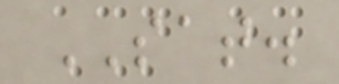SAT.
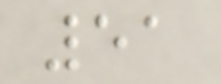51
